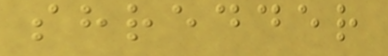shredder
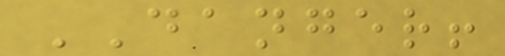DANGER!
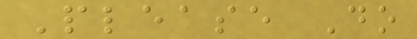Please Do
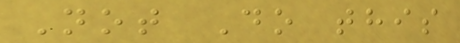Not Do this
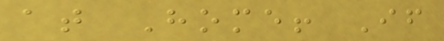at Home! If
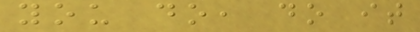you do, do it
